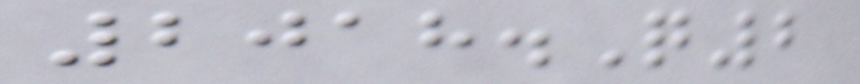2018.Q2
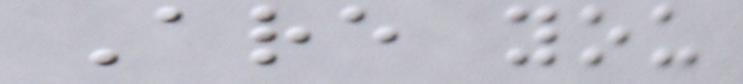Are you
